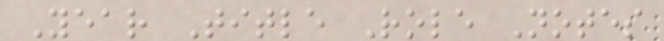Year Title Role Notes
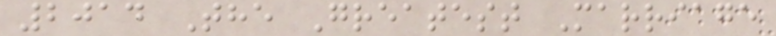2014 The Greatest Marriage
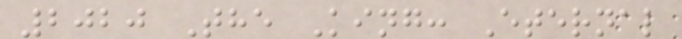2020 The King: Eternal
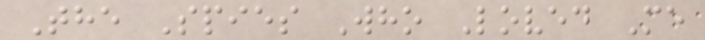The Spies Who Loved Me
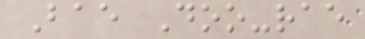Bae Doo-rae
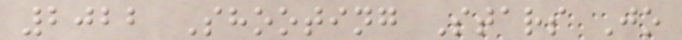2022 Shooting Stars Jo
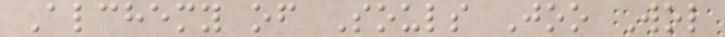Alchemy of Souls Joo Wol
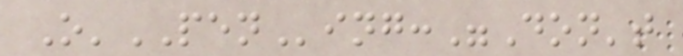O'PENing:"Don't
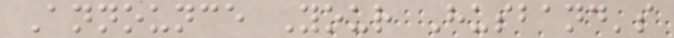Announce Your Husband's
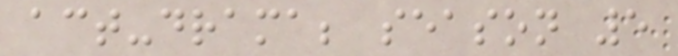act-drama; season 5
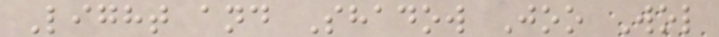Light and Shadow Joo Wol
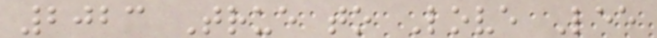2023 True to Love Lee
